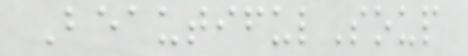BeautifulSoup
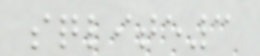sqlite3
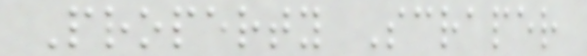Property Scraper
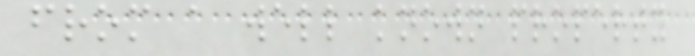from a well known property
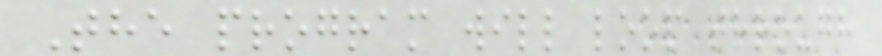The program will loop through
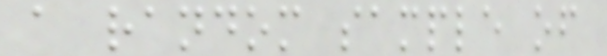a random sample of
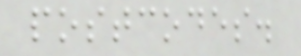postcodes.
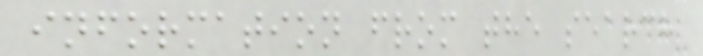information from the search
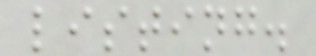listing.
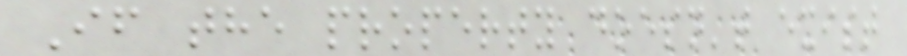If the property doesn't exist
